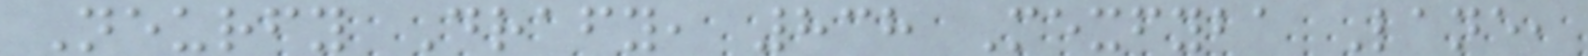Neurfy Drafy, 838 Mexfyba Lane,
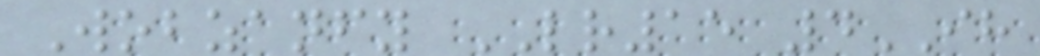Wobzanfy LR15 4IH
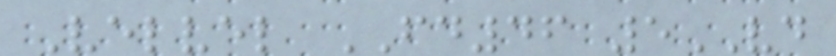Velvel FD46 5VD
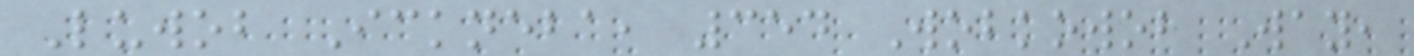Luwob Ickneba, 354 Wobkowob Way,
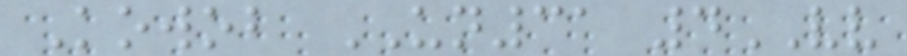Kowob UN31 4VV
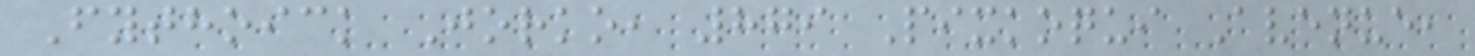Fythoick Jorko, 879 Pixkoqui Avenue,
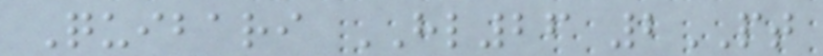Quibari HL26 2PT
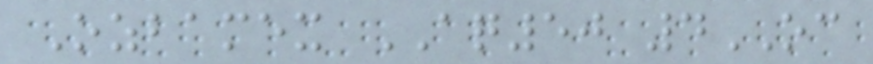Ozbamex AQ50 4OC
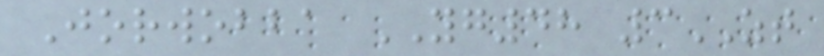Jorwobba YG48 3ZT
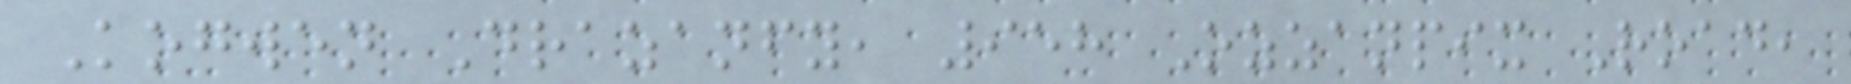Kogwen Drazanfy, 958 Ozzanpix Road,
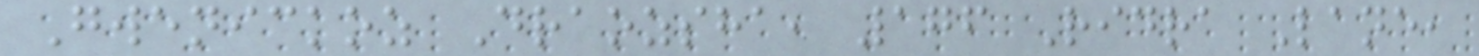Gwenickoz Draozsha, 176 Ridra Lane,
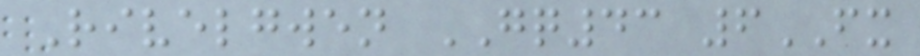Rivelgwen GQ43 6FX
